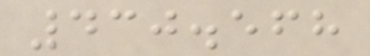430.568
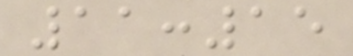11:15
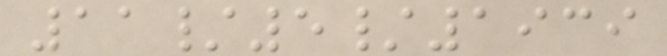11/5/1939
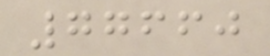77660
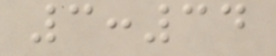3:34
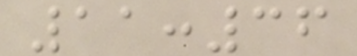11:36
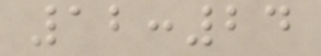12:24
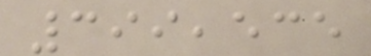399,535
